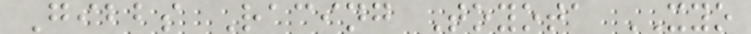Gibbs Racing Toyota XYO
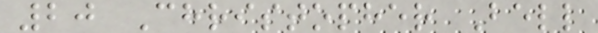20 Christopher Bell
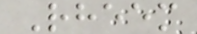Rheem
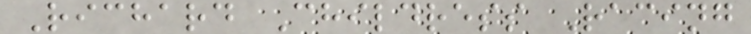Richard Childress Racing
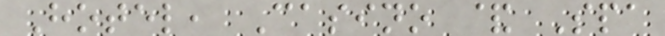Hotel, Casino & Spa
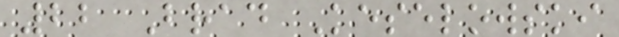22 Brad Keselowski
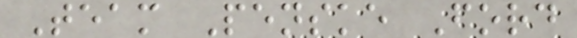Team Penske Ford
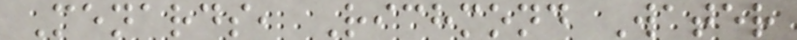Menards, Richmond Water
